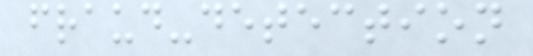fraud-detection
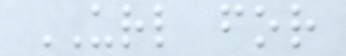URL for
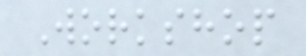Workshop
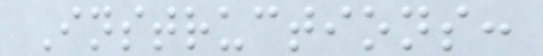Instructions:
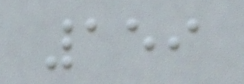159
